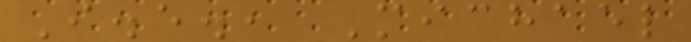I.e., Michael
